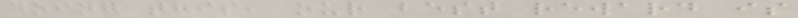doing this, our best reward is
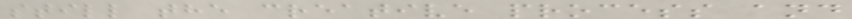still the creative process and
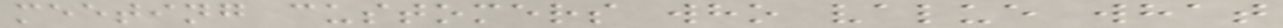meeting customers who value what
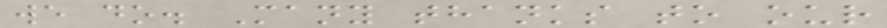we do. Many thanks to our
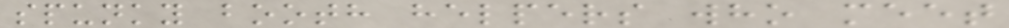spunky booth helpers who meet
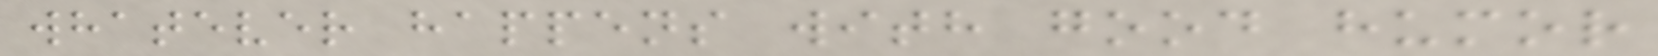whatever happens with good humor
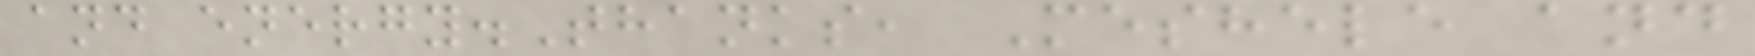and energy.Thanks, Meshele and
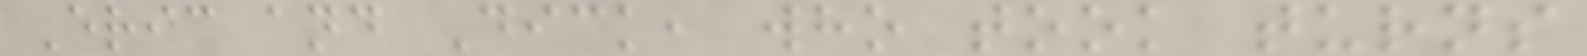Eric and Dick, who took turns
